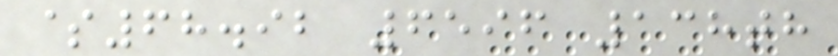$68.92 6596 138th
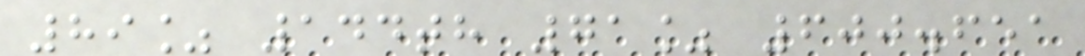89% 144th 71% 600.651
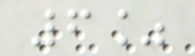6%
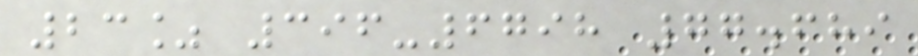23% 396-6798 77.689
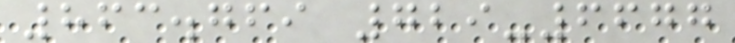863.769 729-6677
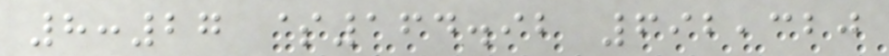8:27 $164.92 692,320
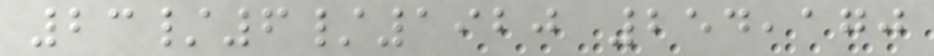23/6/1920 254,170
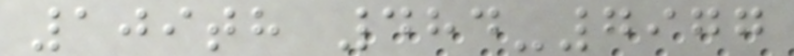109th 484-7977
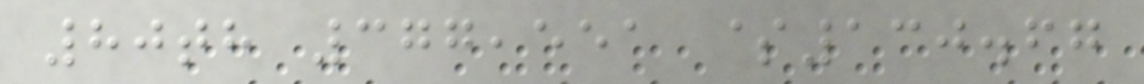80th 377,551 $130.67
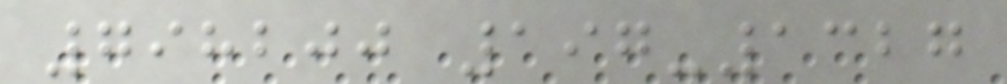798200 197-1327
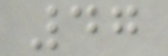47
